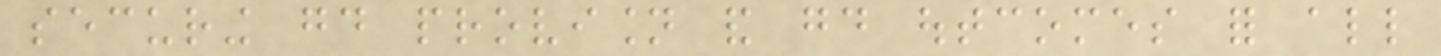securing good provision and good outcomes for all
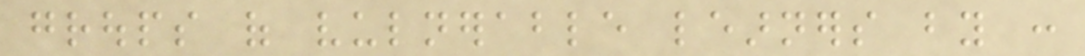groups of vulnerable learners by :
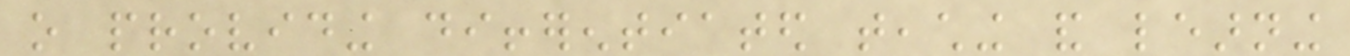o providing differentiated teaching and learning
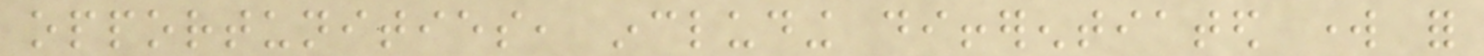opportunities, including differentiated work for
